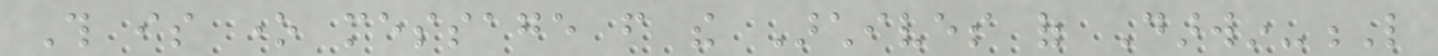This is one message from the Archives of Darwin-L
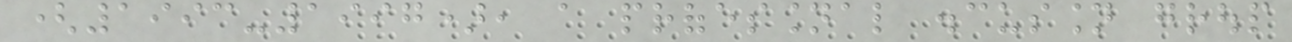(1993-1997), a professional discussion group
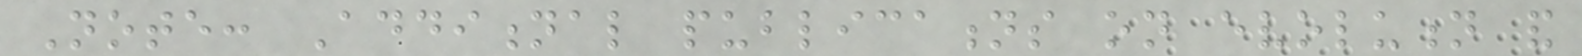Note: Additional publications on evolution and
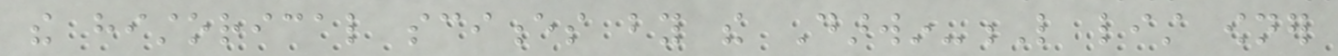the historical sciences by the Darwin-L list owner
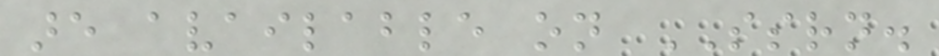are available on SSRN.
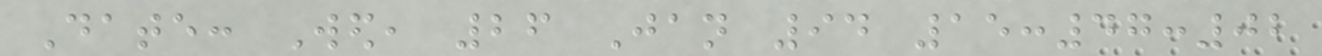Date: Wed, 26 Jan 94 15:47:02
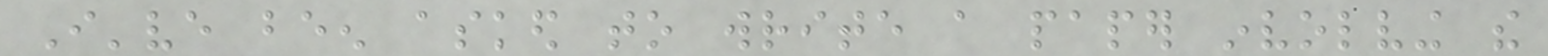I've been asked to write a paper involving the
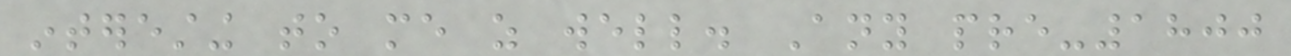interesting to me as well. Any pre-1800
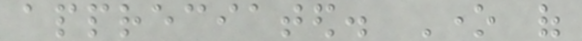appreciated. One of
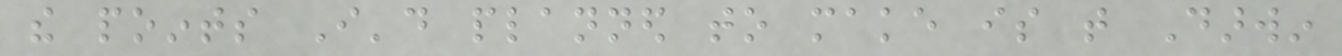the points I'd planned to make is that Darwin
